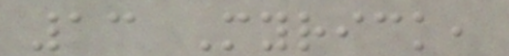13 Myrick,
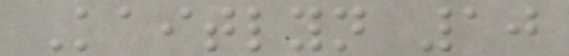Kaitlyn 10
